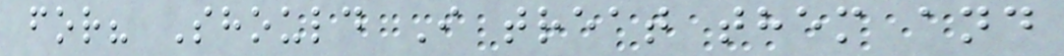for? Should I treat them and
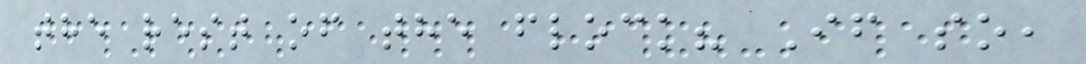the rest of the flock? If so,
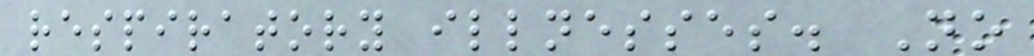respiratory illnesses. No
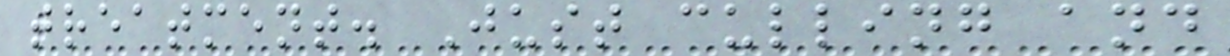treatment. Just culling and
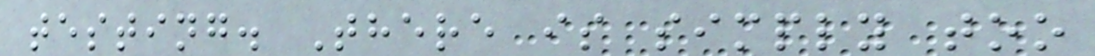testing. There is simply too
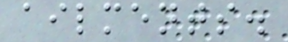ailments.
